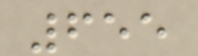655
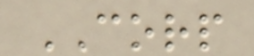CORP
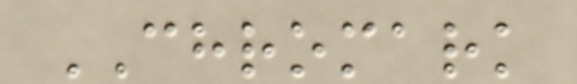CHROMARK
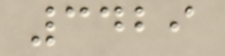3429
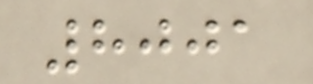8001
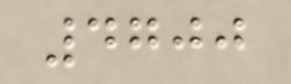4700
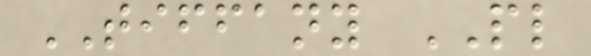TIFFANY PL
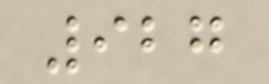927
